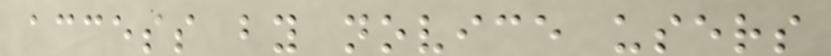access by novice users
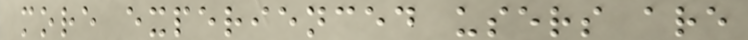more experienced users are
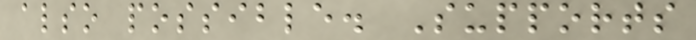also possible. Supports
